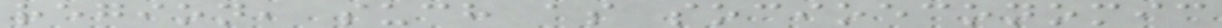region, such as socioeconomic
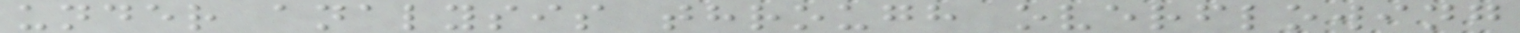under analysis through overflowing
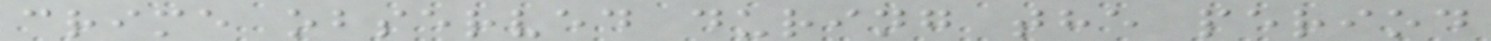crime observed during the period
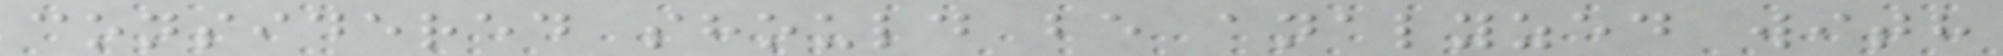considered should be analyzed with
